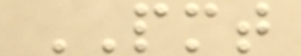PMT
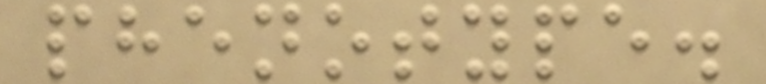phenotype.
